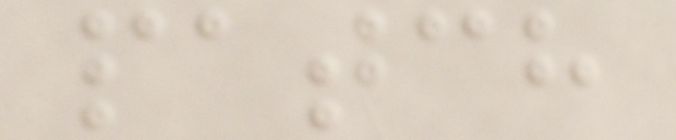patch
